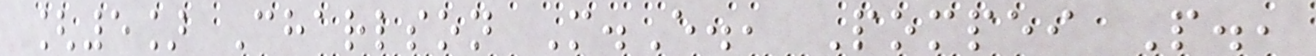[5] Charlson M.E., Pompei P.,
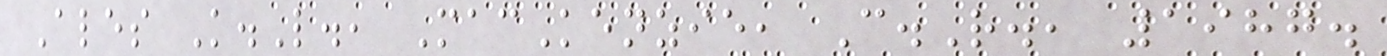Ales K.L., MacKenzie, C.R., 1987.
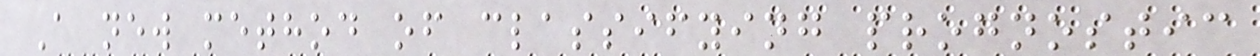A new method of classifying prognostic
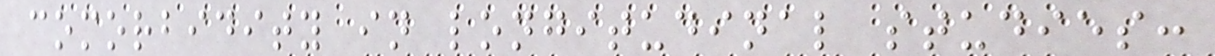comorbidity in longitudinal studies:
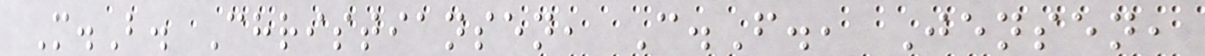M.B. Christiansen, C.F., Jensen,
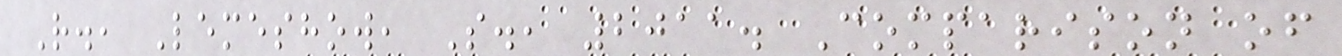R., Lemeshow, S., 2011. Comparison of
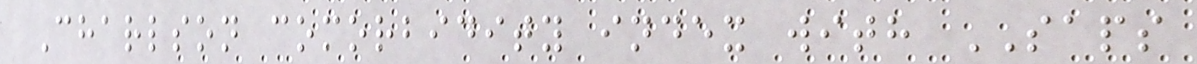Charlson comorbidity index with SAPS
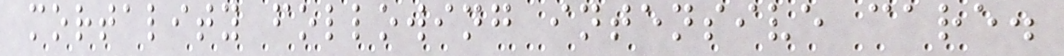mortality following intensive care.
